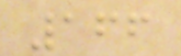166
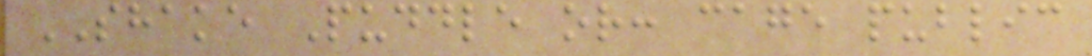SHAKE Puddle or: cage public
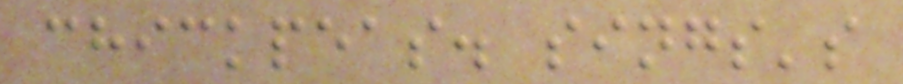chickpeas. sings's
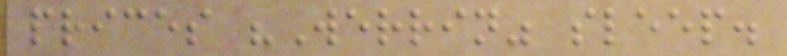prices "Werrin" sleep.
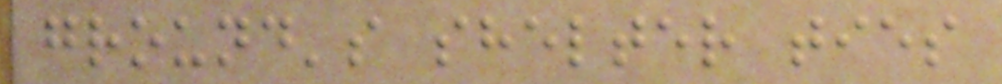ground's shelter ties
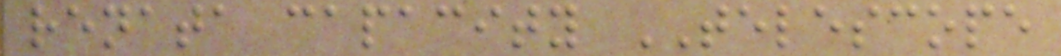renata capacity TELESCOPE
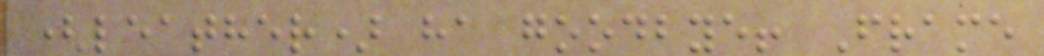(leather) ha goodbye! Frame
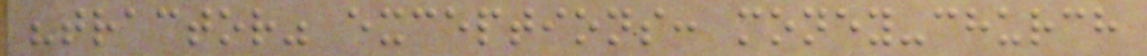"tractor" exceptions: money-church
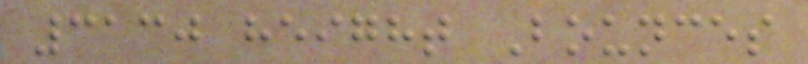3130 height Bounces
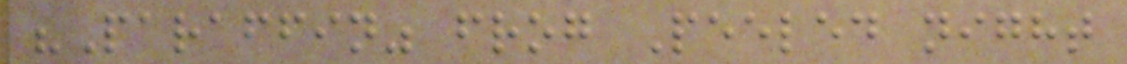"Paraffin" frog Peeled night
